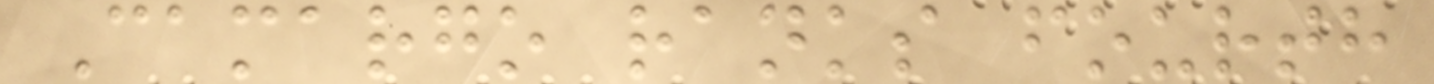Camargo ranks fourth
